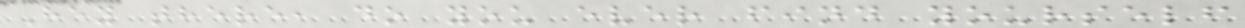Hey there, do you ever find yourself
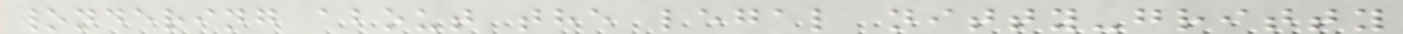wondering about the legal nitty-gritty
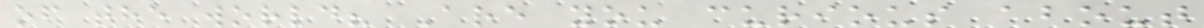of the world? Are you curious about
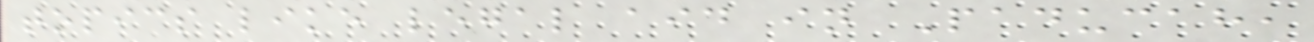topics like legal aid in Paducah,
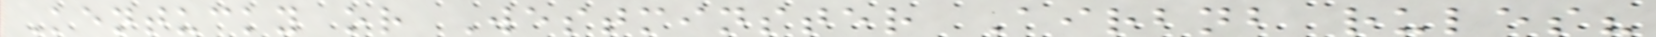Kentucky or Westminster Airbnb rules?
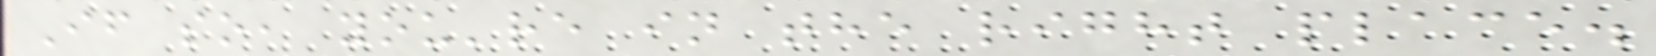If so, you're in the right place.
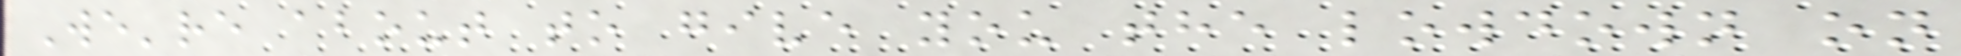We're about to give you the lowdown on
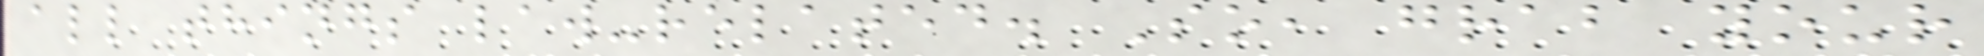all things law-related. So, grab your
